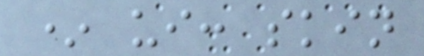* ui: skin
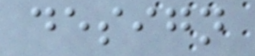design
